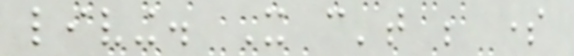living. It can't be some
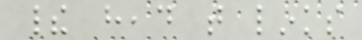their head that links
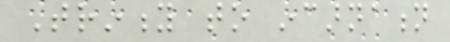Trinity to incarnation
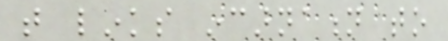that links incarnation to
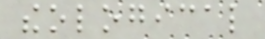theological
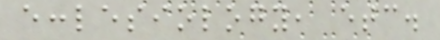ecclesiology, etc.
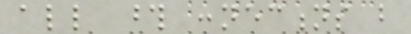all those connections but
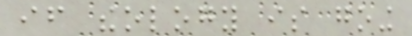if theology is going
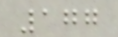177
